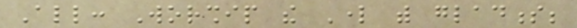All: Worship the Lord with gladness;
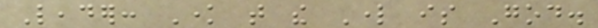Leader: Know that the Lord is God.
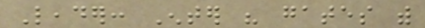Leader: Enter his gates with
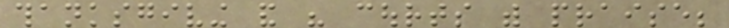thanksgiving and his courts with praise;
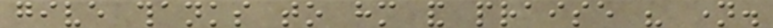give thanks to him and praise his name.
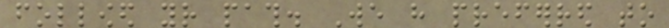followed your path. We have preferred to
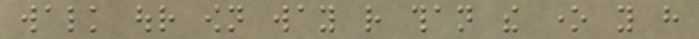walk our own way rather than the one you have
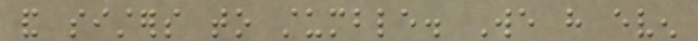and sisters to stumble. We have even
